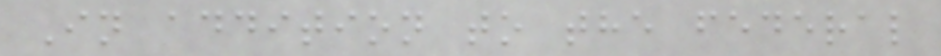In addition to the federal
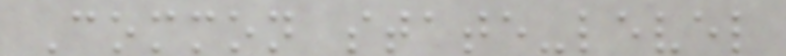Common state-level
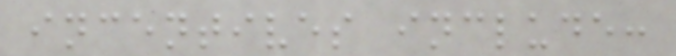incentives include:
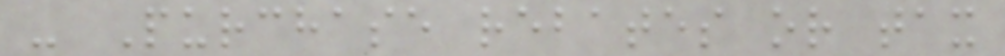- Purchase rebates or tax
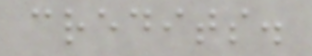credits.
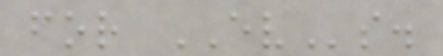for EVs.
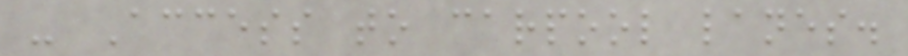- Access to carpool lanes.
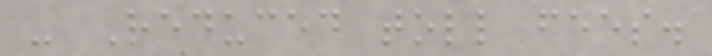- Reduced toll fees.
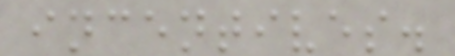incentives.
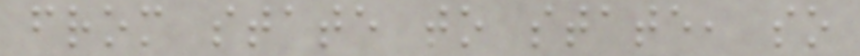from state to state, so
